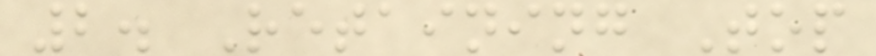2. Retaining Top
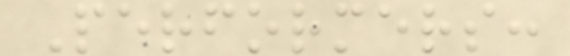Performers:
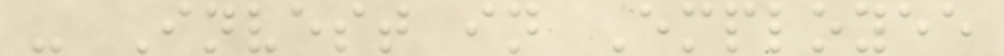- Invest in Employee
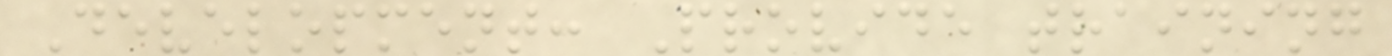Development: Provide training
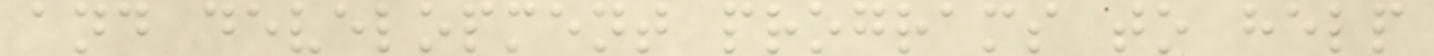and development programs to help
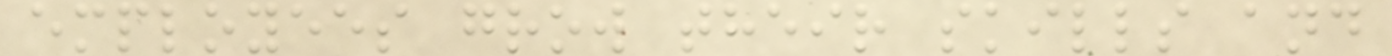employees grow their skills and
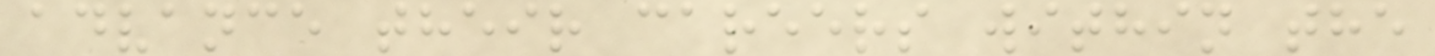advance their careers within the
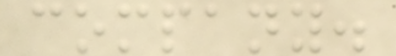company.
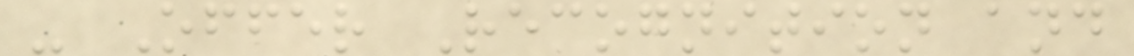- Offer Recognition and
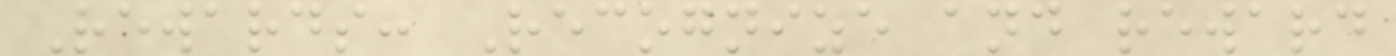Rewards: Recognize and reward
